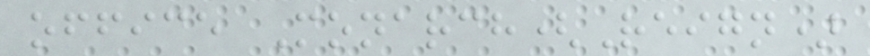office Monarch(Reign)
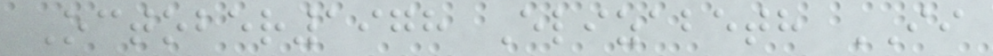October1978 Elizabeth II
